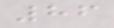86
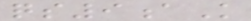qs9aK
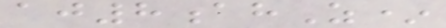aj8ahZ*
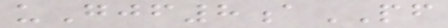uGjf8aPF
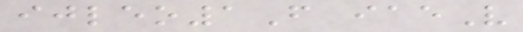ijleo1F iaeV
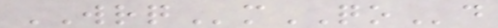WRQmQOd
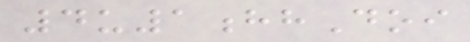4u1hhDoi
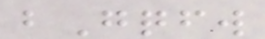bGqfw
